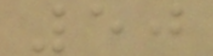50
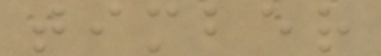timber
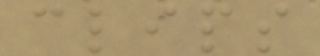clips
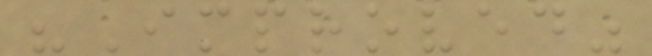"Improved"
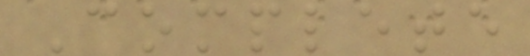Complete
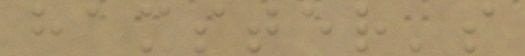hamster's
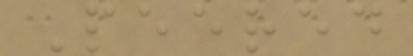Peered
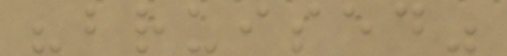"bruised"
